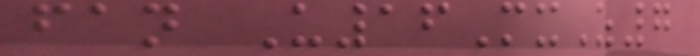fan U16MxZ7
